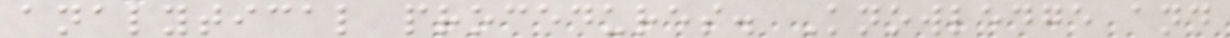analytical procedures. Knowledge and
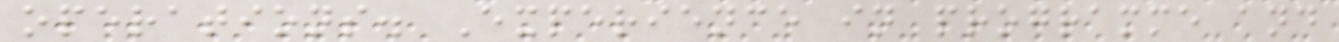operations. Experience in programme and
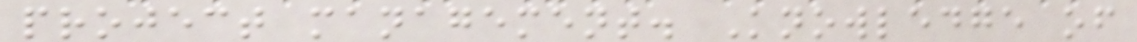project management. Knowledge of
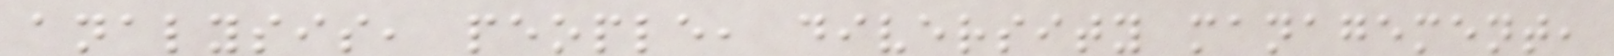analysis, people, diversity management,
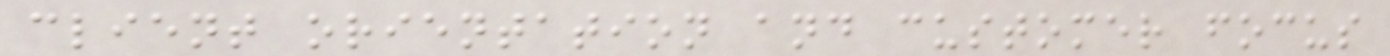client orientation and customer focus
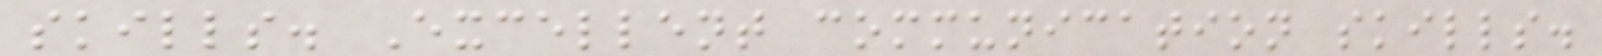skills. Excellent communication skills.
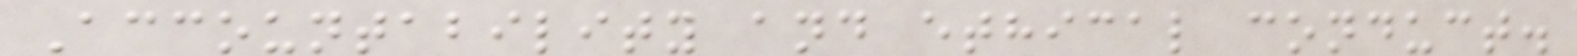Accountability and ethical conduct.
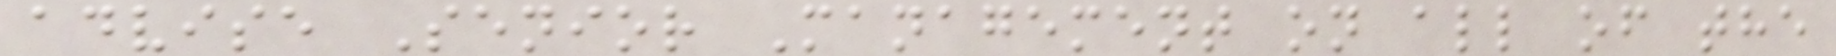advise Senior Management on all of the
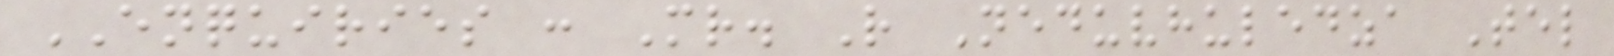ENQUIRIES : Mr. R Neduvhuledza Tel
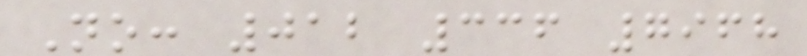No: 012 336 7968
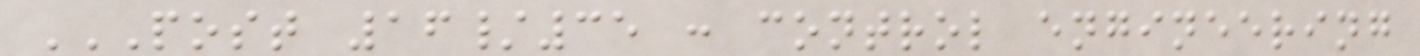POST 16/35 : CONTROL ENGINEERING
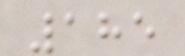185
